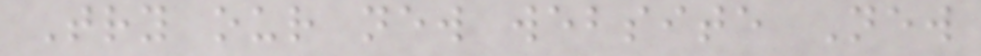Try our new website New
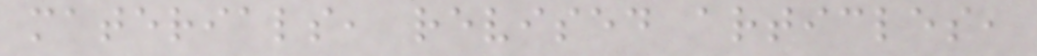materials, revised articles,
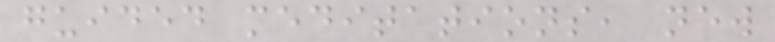guided meditations, new
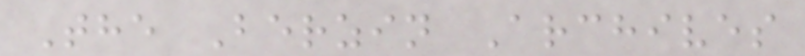The Berzin Archives
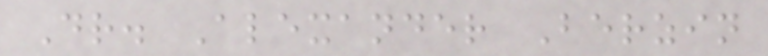Dr. Alexander Berzin
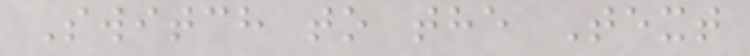Switch to the Text
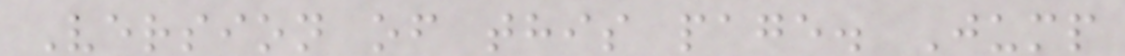Version of this page. Jump
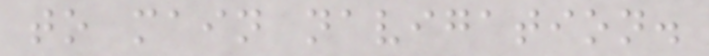to main navigation.
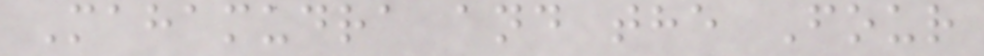Mahamudra and the Four
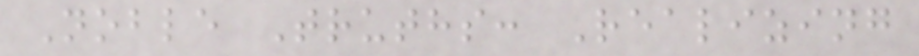Noble Truths: Realizing
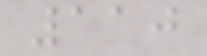110
